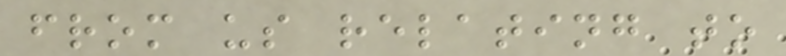from us relating to
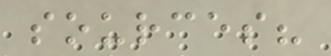sources?
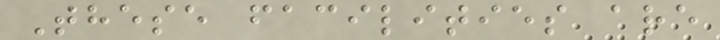These facilities are
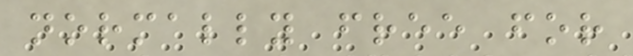normally free for
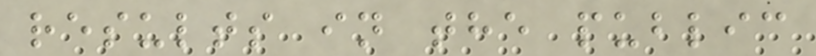results in the public
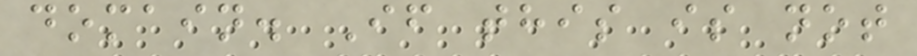domain. If this is not
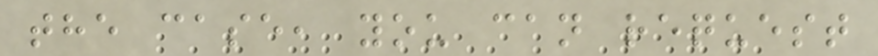the case, you can request
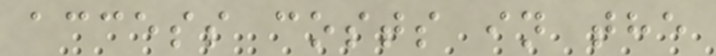access costs in the
